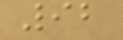92
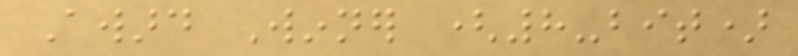Award Winner (8-bit)
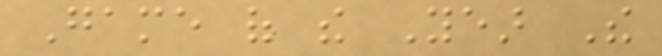Game of the Year The
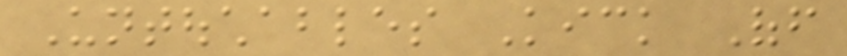Untouchables Kick Off
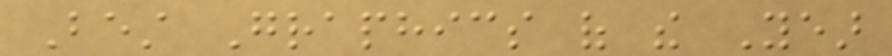Best Graphics of the Year
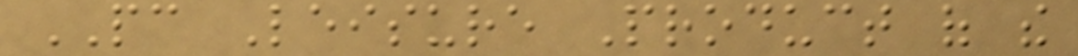PC Leisure Product of the
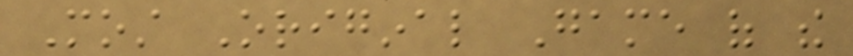Most Original Game of the
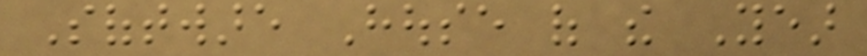Software House of the Year
